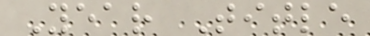Year Title
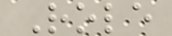Role
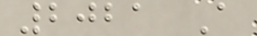2021 A
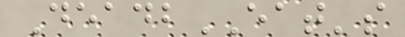DeadbEAT's
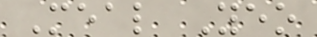Meal Yeo
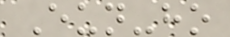Eun-ho
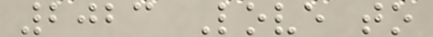2023 Love to
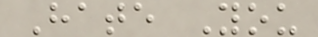Hate You
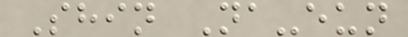Shin Na-eun
